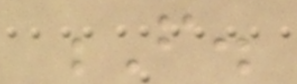F.
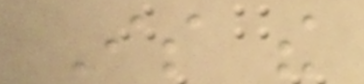Is the
